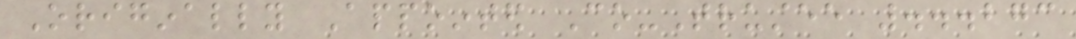Originally Appointed Co-Trustee ...273
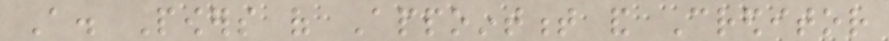A. Powers of Appointment and Creditor
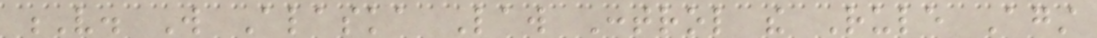V. Will Alaska Law Control the Rule Against
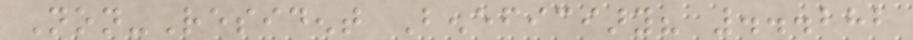Non-Resident Beneficiary? ...282
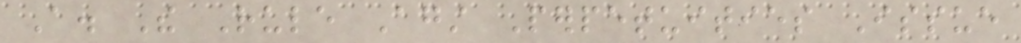A. The Rule Against Perpetuities Issue
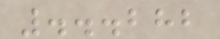...282
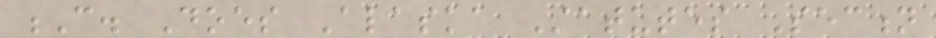C. Does Alaska Statutes Section
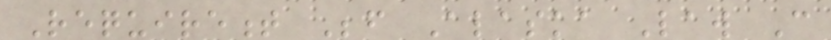Requirement Before Alaska Law Can
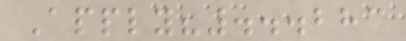Apply?...283
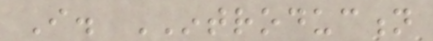I. INTRODUCTION
